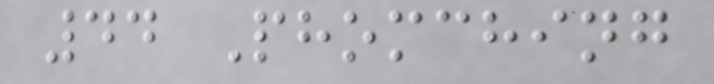44 Phomching
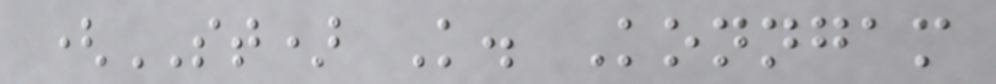(ST) K. Konngam
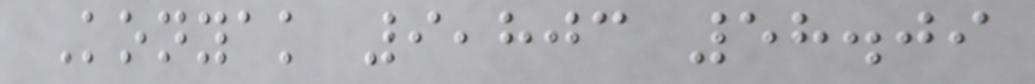Konyak 9,803 58.09
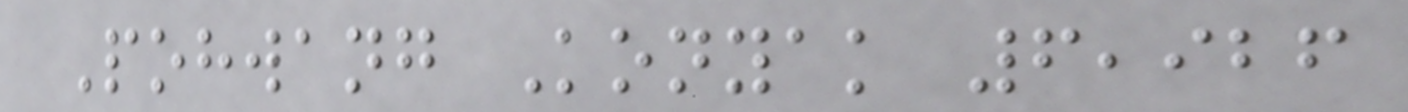Pohwang Konyak 6,926
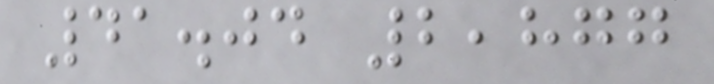41.04 2,877
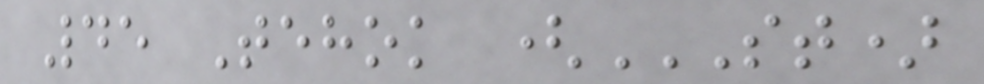45 Tehok (ST)
